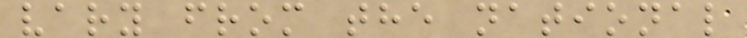vary from the national
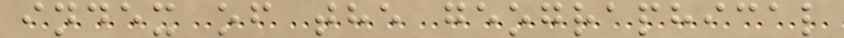index of the geographical
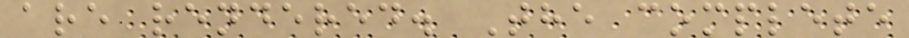are rendered. The complete
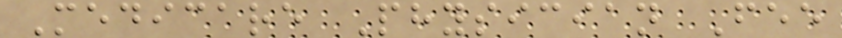Medicare Physician Fee
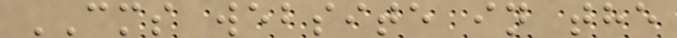CMS website in the
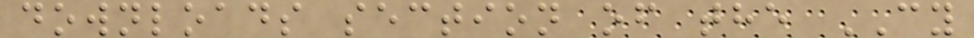downloads section of the CY
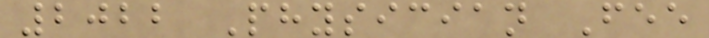2022 Physician Fee
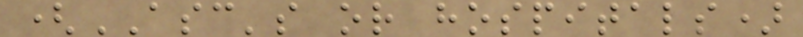(ASC's or hospitals)
